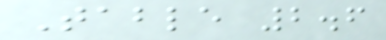Table 2.6
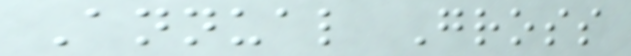Annual Gross
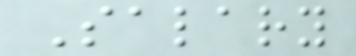Salary
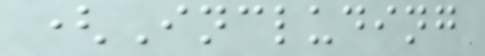(Including
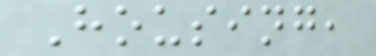Housing,
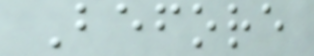Before
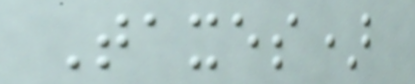Taxes)
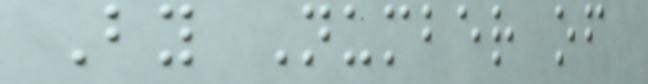By Number of
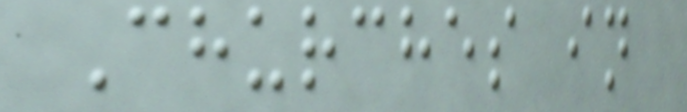Churches in
